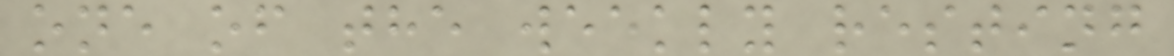one of the weekly resting
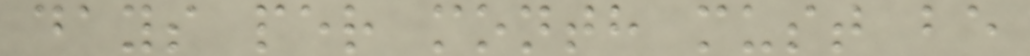days per month must be
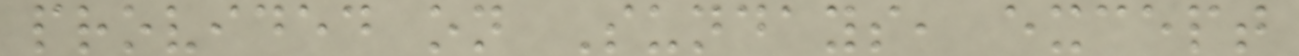provided on Sundays, except
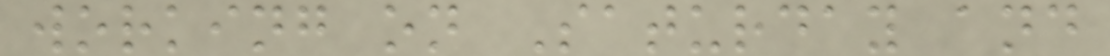working on Saturday and
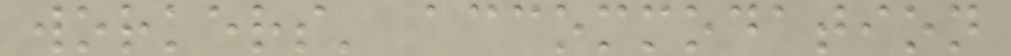workers' accommodation
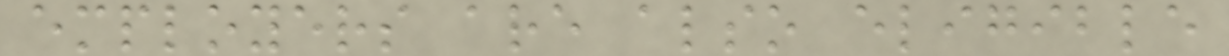employers are also eligible
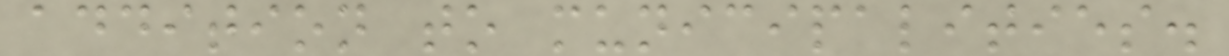addition to municipalities.
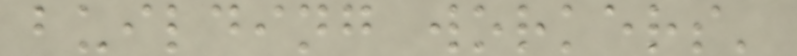building workers'
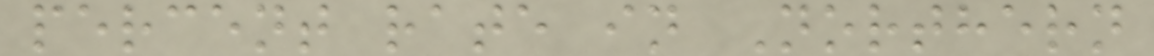percent rate in Northern
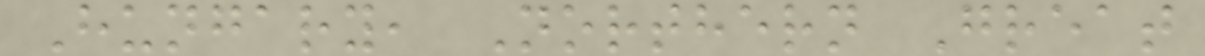Hungary, Northern Great
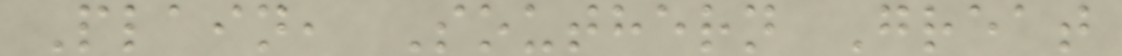Plain, Southern Great
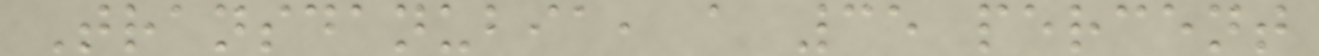Transdanubia, a 35 percent
